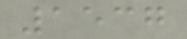1537
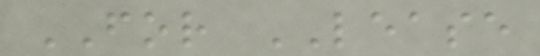FOR LEASE
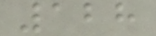128
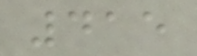415
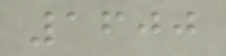1600
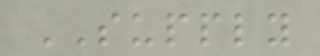SUPPLY
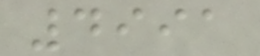4991
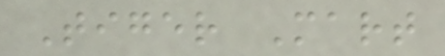Tiger Mart
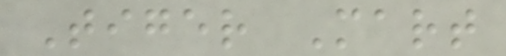Tiger Mart
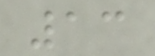13
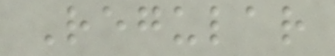Regular
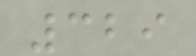329
